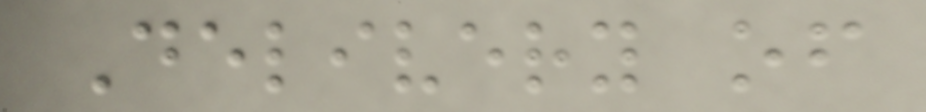Delivery of
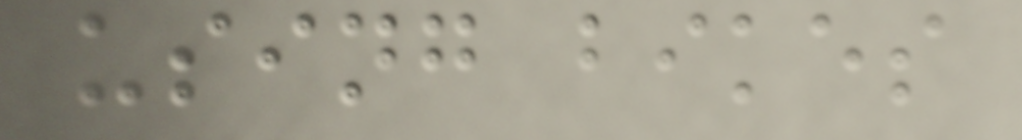using bikes
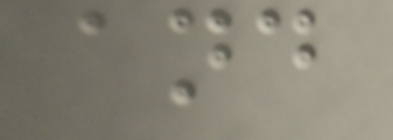and
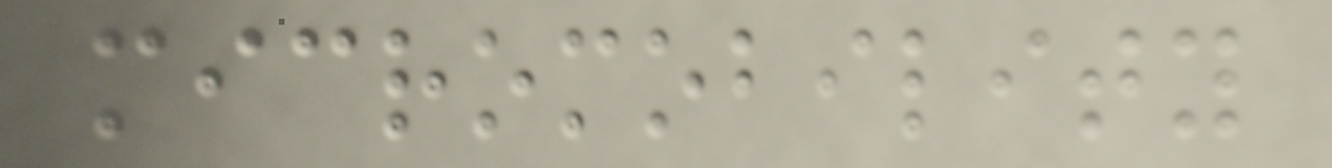micromobility
